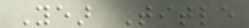Year Title
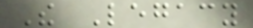The Legacy
